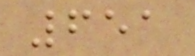651
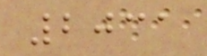2031
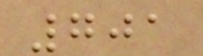701
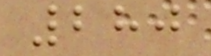280
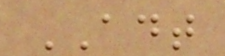ADT
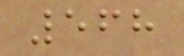568
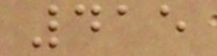415
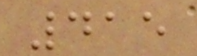415
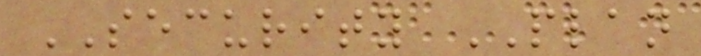SECURITY PLAN
